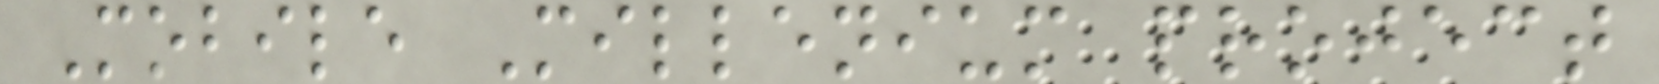Mobile Millenium project
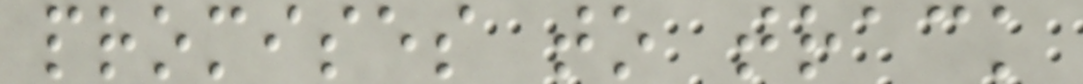promises to track
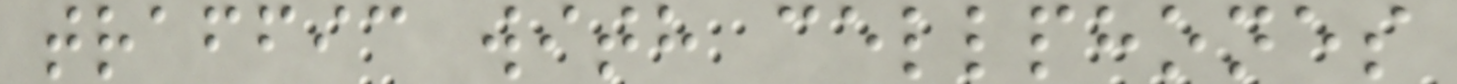traffic with cellphones
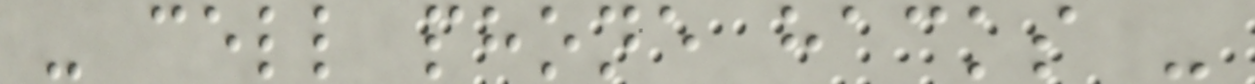- cell phone hacks -
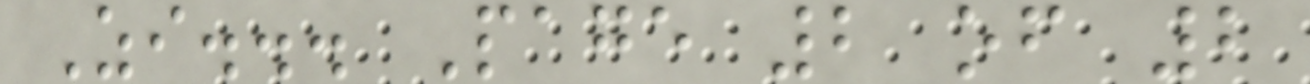Zi... Page 2 of 2
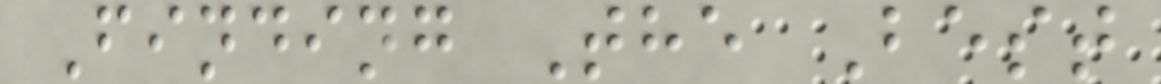Finding The Best
